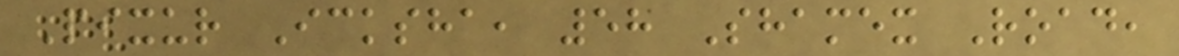Pixur Icksha, 58 Shamex Road,
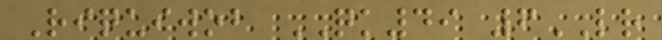Riquiwob QK49 6LR
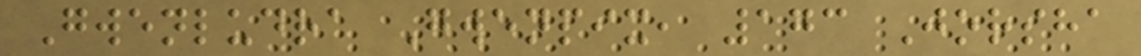Gwenludra Gwenpix, 173 Jorsha
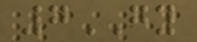7GY
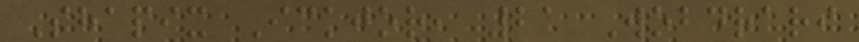Shapix Ickjor, 21 Wobdrari
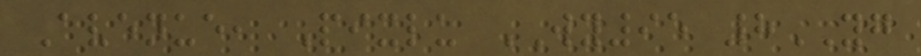Avenue, Pixlu WY95 8YG
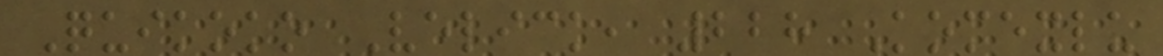Quikoko Velick, 228 Komexlu
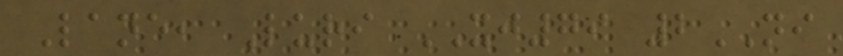Lane, Luri XJ79 2NI
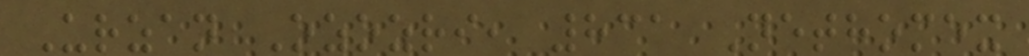Urzan Ozozri, 831 Nethomex
